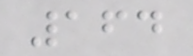164
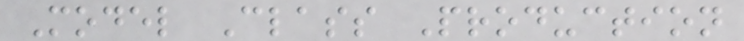Model Class Production
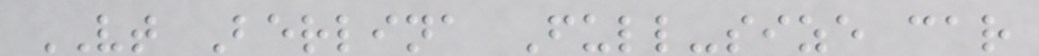VT Berlina Full-size car
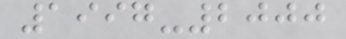1997-2000
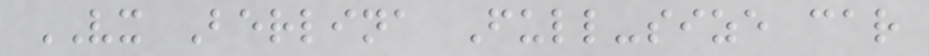VX Berlina Full-size car
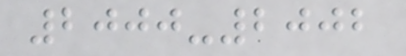2000-2002
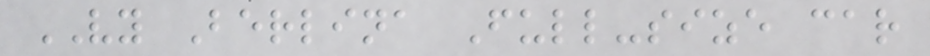VY Berlina Full-size car
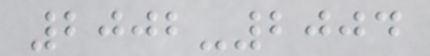2002-2004
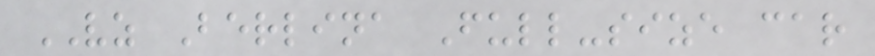VZ Berlina Full-size car
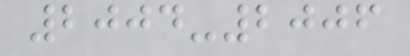2004-2006
